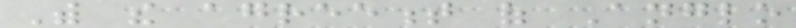With the agreement of Anglo
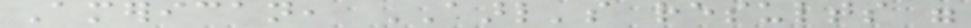American, AARL's results were
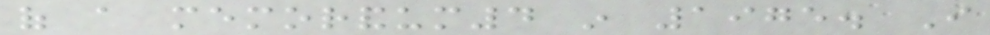of a memorandum4 in 1975. I
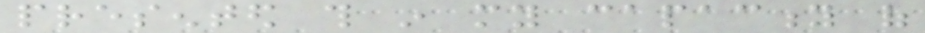presented this in my capacity of
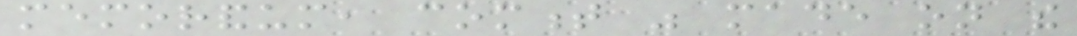memorandum, comment was made on the
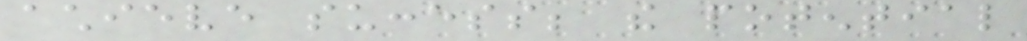achieve success; the potential
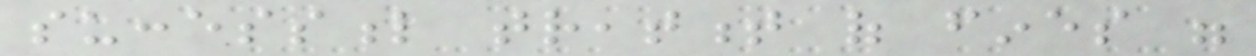successful treatment of fines were
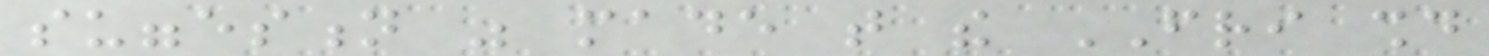suggestion was made that the FRI should
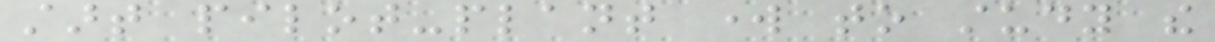start pilot-plant work to study the
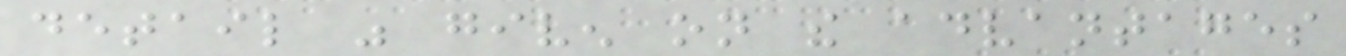detail was given on the advantages
